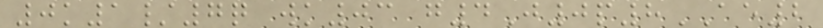0k1/7q wk03 g4J0p8AE2
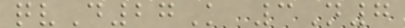qvD27K 3N7
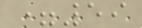=59
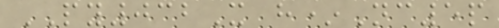PY032X h*Nc5p
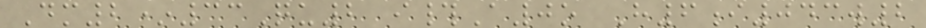Dm2*33Qu2 i#A0o H6i043w2
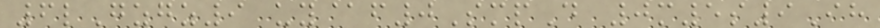6lGzgz9 uy@f0SmpD 0m5s9Ih
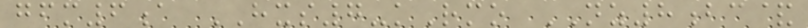gfm6a HXS7-kRmo NZ8bc&
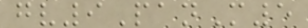gv9PanM5
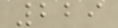229
